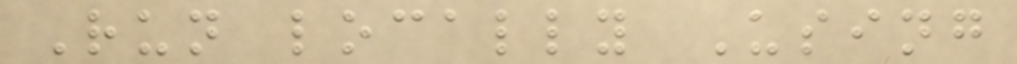Run locally Using
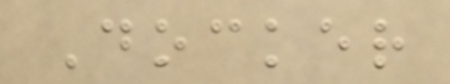Docker
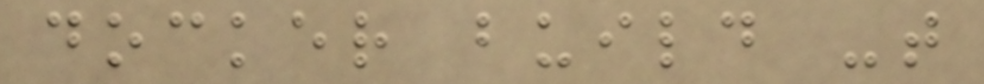docker build -t
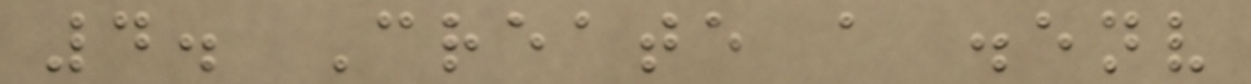4. Create a .env
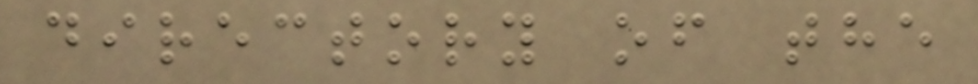directory of the
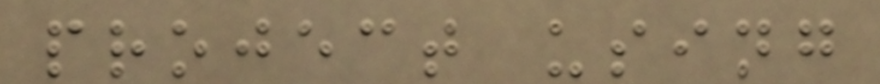project using
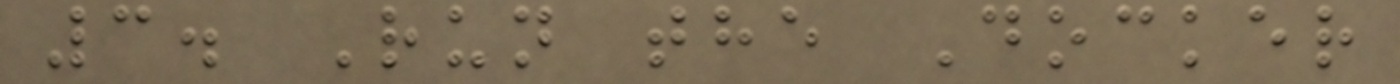3. Run the Docker
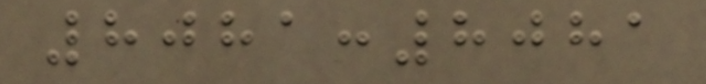8081:8081
